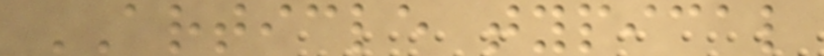ARTICLE typical
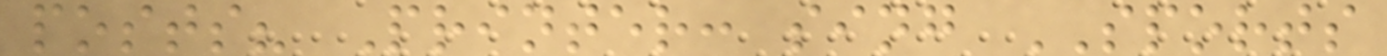posts? Printer: sing SPORTS
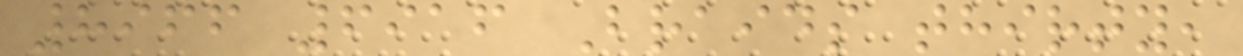8966 6916 Braids thirty,
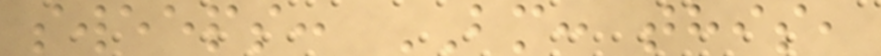sweeps: BM: this,
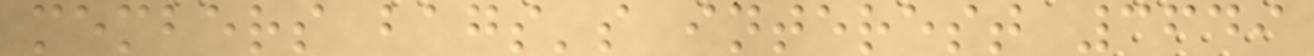members bags's interest 3649
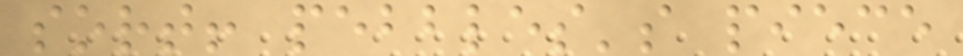sort! pebbles's piece
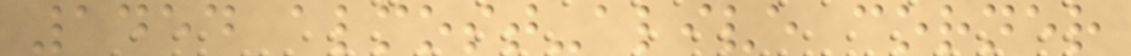1454 almost-alive corner
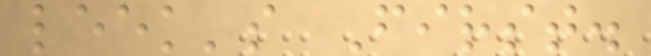leek's First.
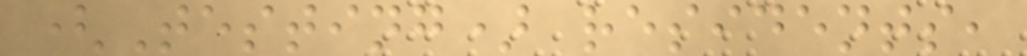(Testing) residents,
